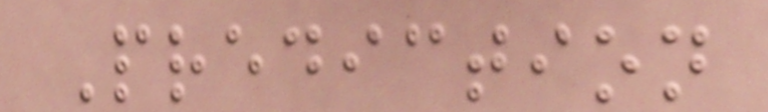Prediction
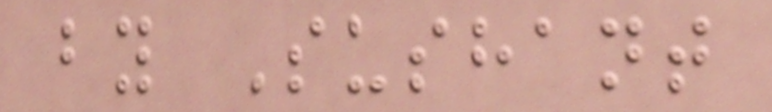by Sushant
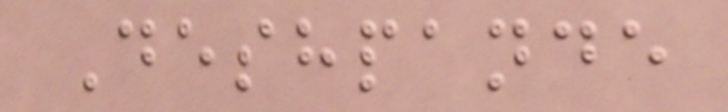Deshpande
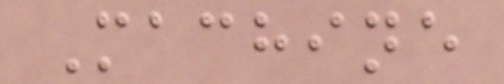Machine
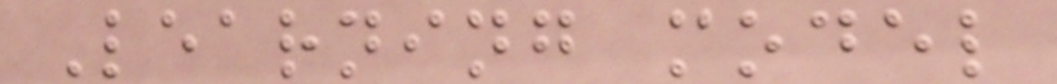Learning model
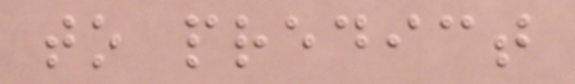to predict
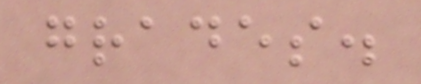grades.
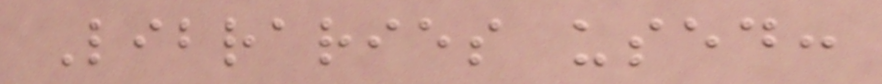Libraries used:
